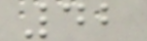42
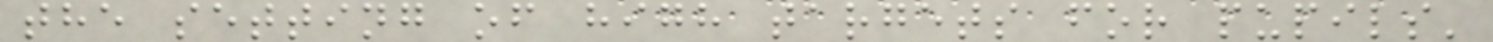the setting of high targets for pupils'
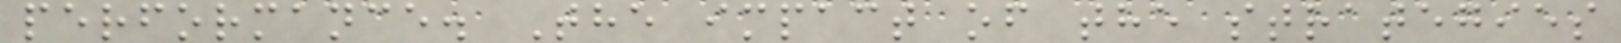performance. The impact of the strategies
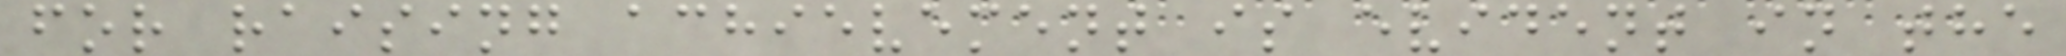for raising achievement is evident in the
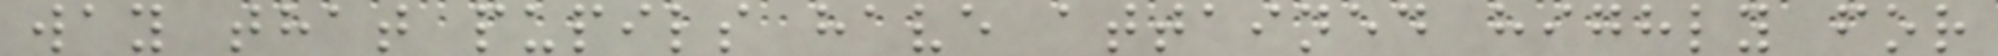way that pupils have attained highly for
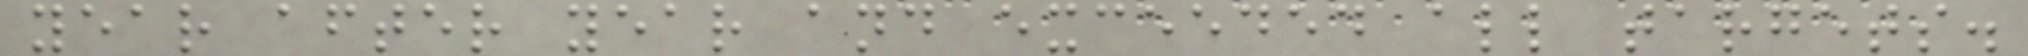year after year and exceeded all targets.
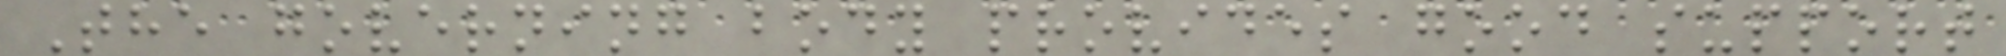The governing body provides good support
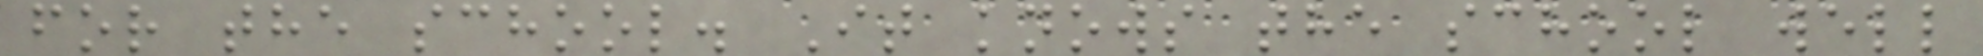for the school. It knows the school well
